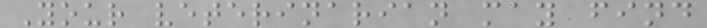Your veterinarian may find
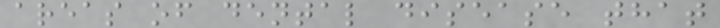areas of dental disease that
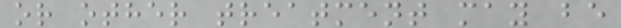or other treatment may be
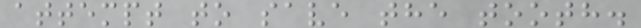attempt to save the tooth.
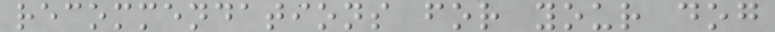recommendations for your dog
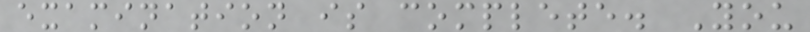examination is complete. You
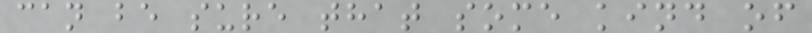can be sure that some kind of
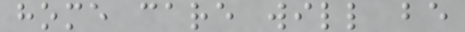home care will be
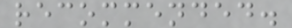recommended.
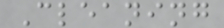Cleaning
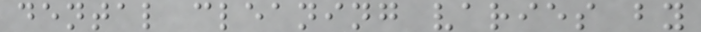dental cleaning varies by
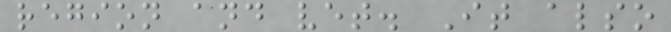region and vet. It also
